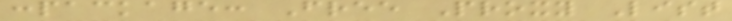:package: Free Proxy List
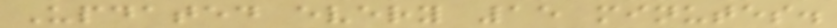Updated every 15 minutes.
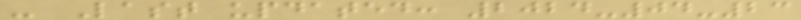- Last updated: 2024-04-23
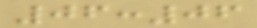06:06
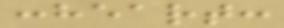:heart:
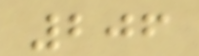206
